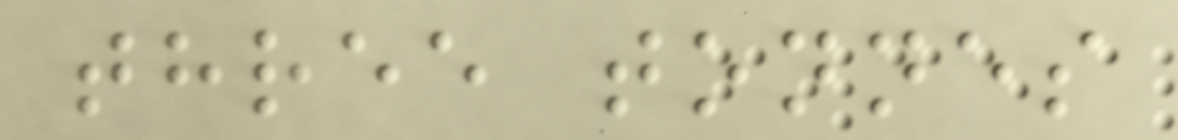three tonnes
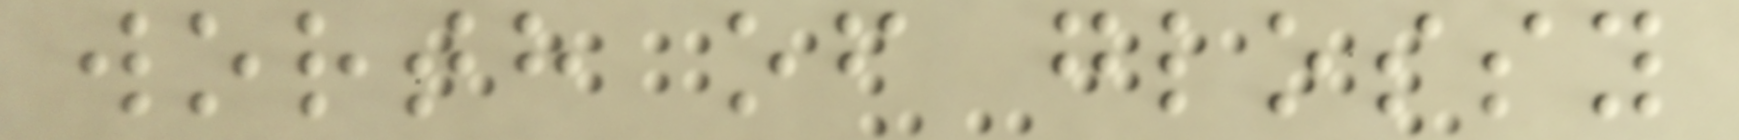worth of glossy
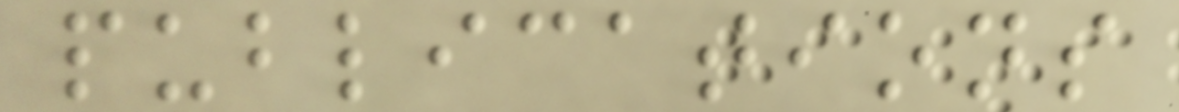publications
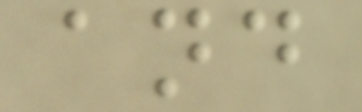and
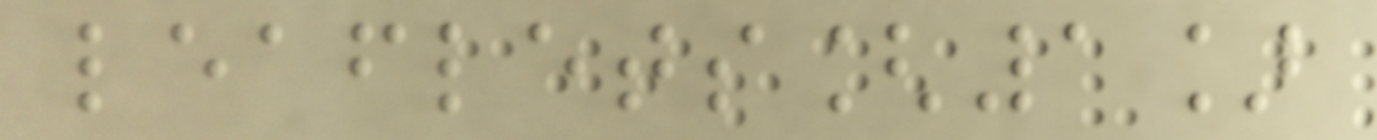leaflets[1]
